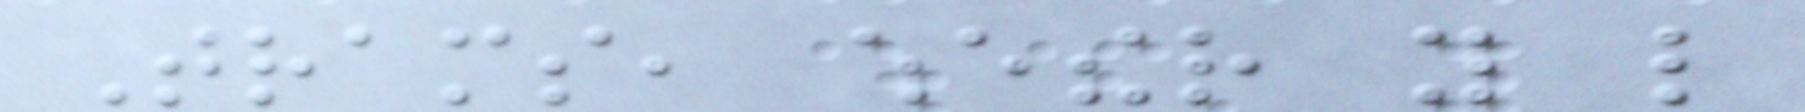Trams, whether you like
